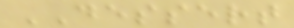DESSERT
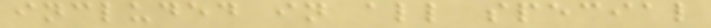included in all special
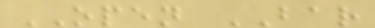OPEN BAR
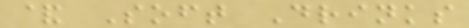& Soft Drinks
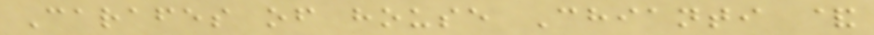Carafes of house Chianti &
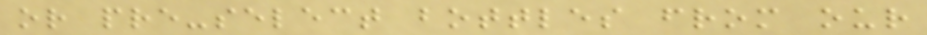or pre-select bottles from our
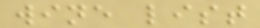wine list
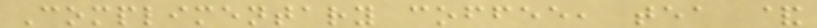Complimentary coffee, tea &
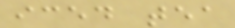iced tea
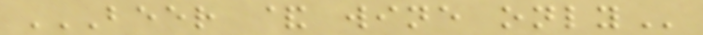BEER & WINE ONLY
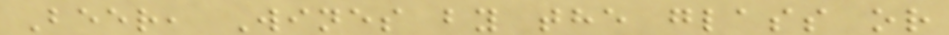Beer, Wines by the glass or
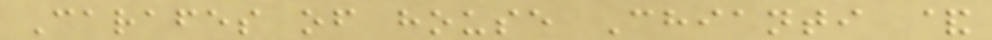Carafes of house Chianti &
